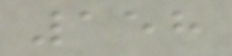158
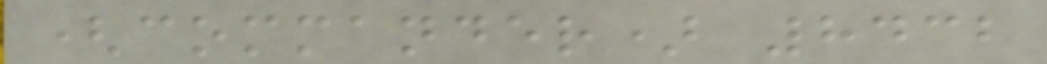(commander) 8432
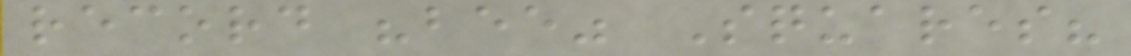record "bee" Squares?
